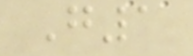G1
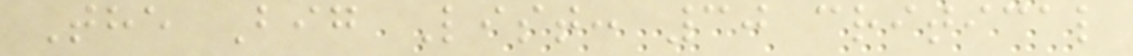The Big List: 30 critical
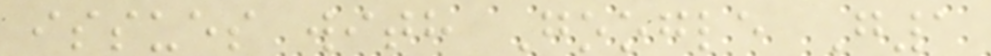issues with Google G1
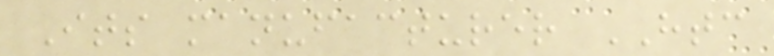Its manufacturer HTC
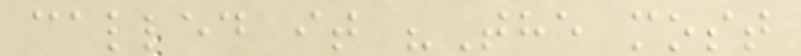called it "The most
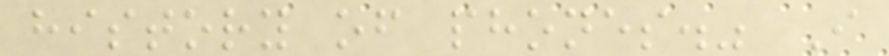history of phones." I
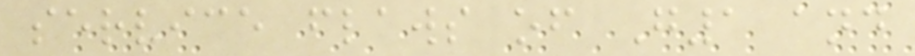service flaws of G1 and
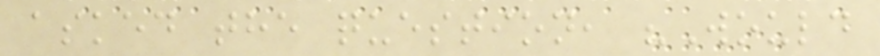asked the question, "Would
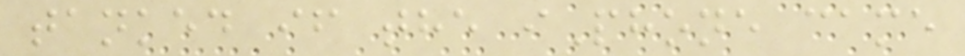tanked if the iPhone came
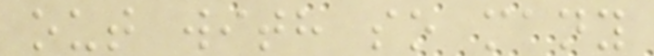out with so many
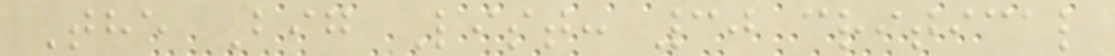The Big List: 30 critical
